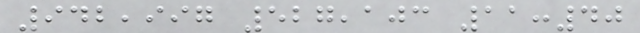942,997 527,103 11:40
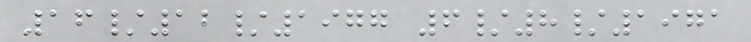16/12/1977 6/8/1971
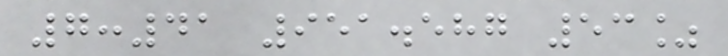7:41 951.587 53%
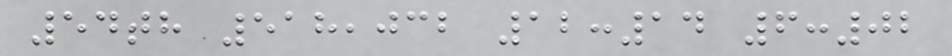54th 518,032 12:14 6:02
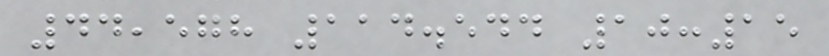44,578 114.544 10:15
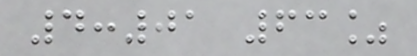4:01 63%
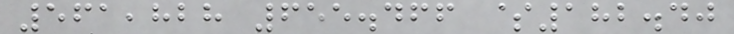561,828 655.466 $182.40
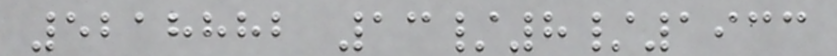5218882 13/8/1933
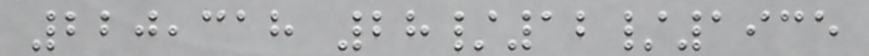220,318 28/12/1935
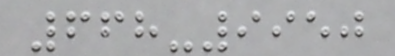668-9950
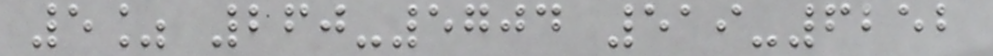5% 260-5704 519-6252
